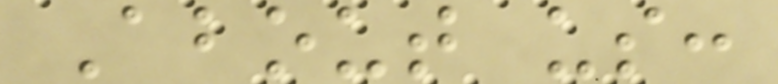About us:
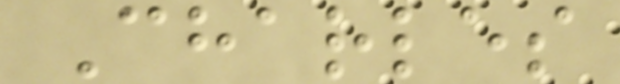Charles
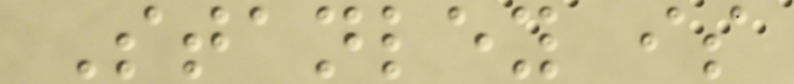Stanley is
